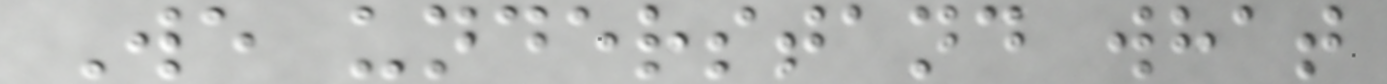We understand what
